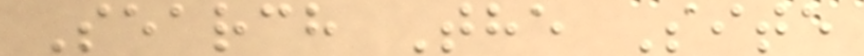Search The Site
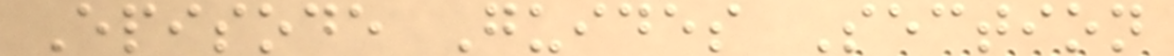Episode Guides Section
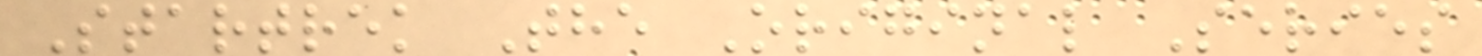Startrek The Original Series
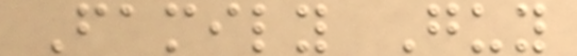Family Guy
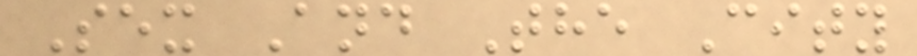Sex And The City
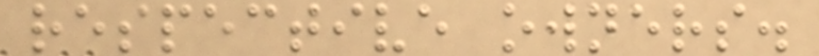respective owners.
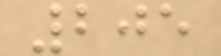205
